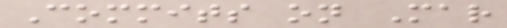Commits on Mar
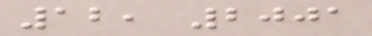12, 2001
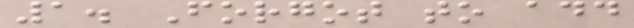1. Forgot to add
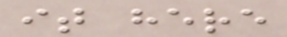it here
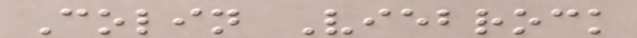Colin Viebrock
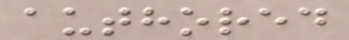authored
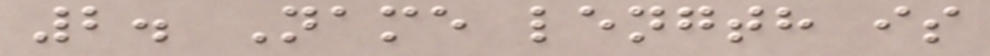2. Name length is
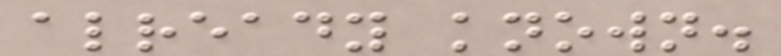already known.
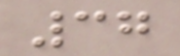37
